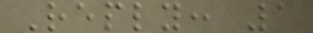Reply: 1
